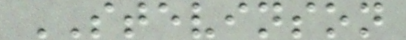STEVINSON
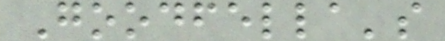Goodfella's
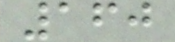160
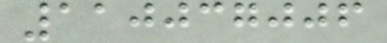110037006
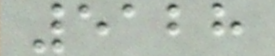5128
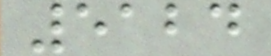5124
